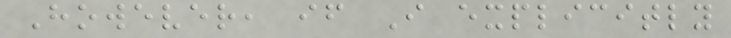However, if I explicitly
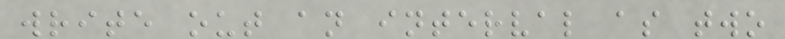write out an interval as two
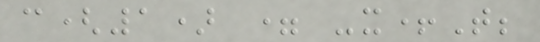c(1) = -x+T;
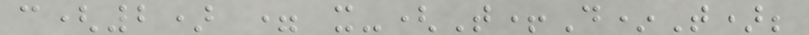c(2) = x-(T+D*T);
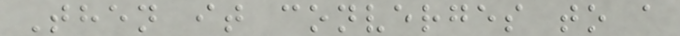Then it converges to a
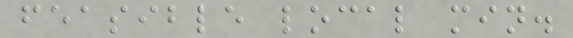feasible local min.
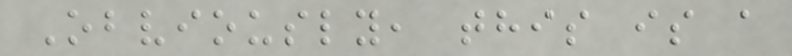Obviously, this is a
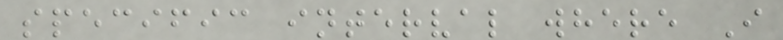specific interval where I
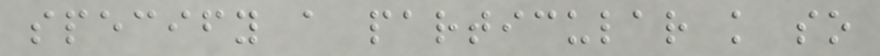specify a particular k so
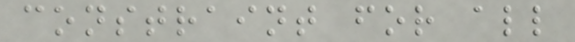constraint for all
